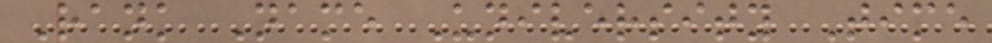Rank Name University Time
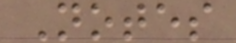Notes
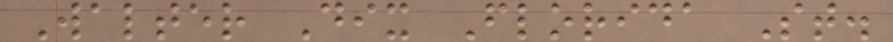Walter Dix Florida St.
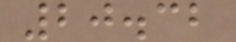20.32
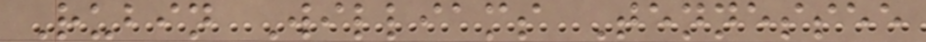Rubin Williams Tennessee
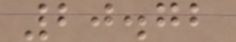20.72
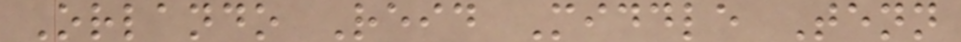Orlando Reid Middle Tenn
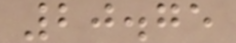20.75
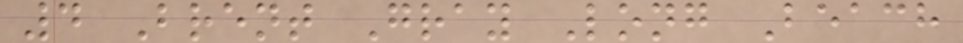4 Brent Gray Long Beach
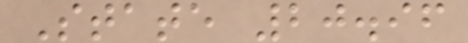State 20.96
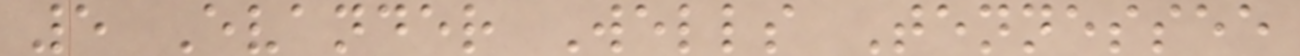5 Evander Wells Tennessee
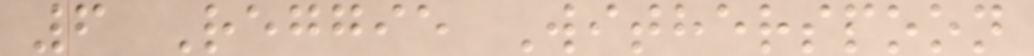6 Reggie Witherspoon
